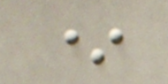*
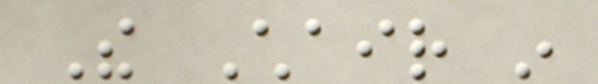The Chair in
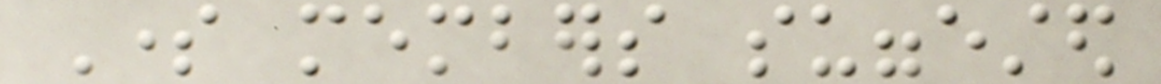Some members suggested
